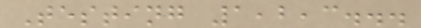Testing 1,2,3...
